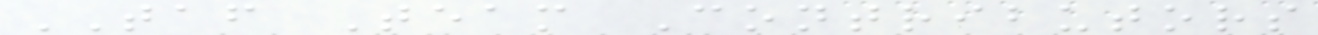TAF Team Contributors
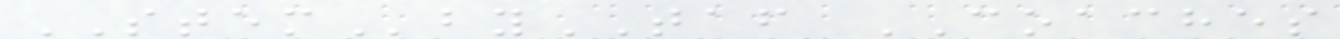STEMbyTAF COACHES
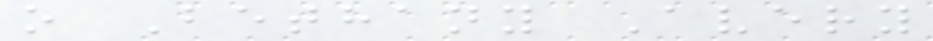o Bethany Avery
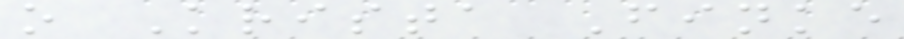o Krista Finke
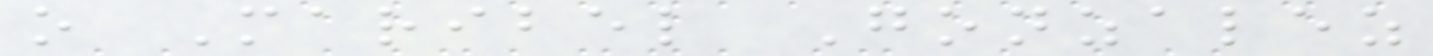o Maribel Gonzalez
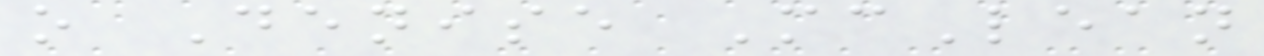o Denise McLean
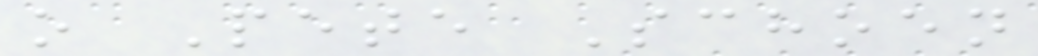o Pete Schoen
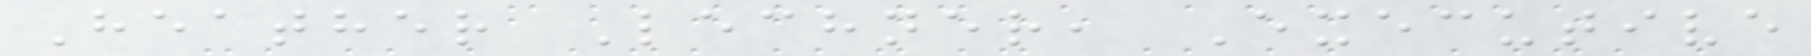Heather Lechner, Executive
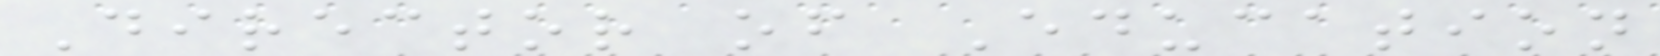Director of Education
